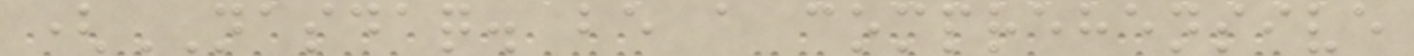(NASDAQ. be a comprehensive
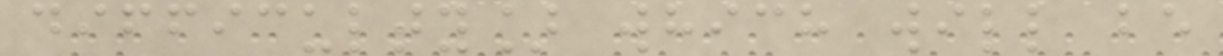difficulty] which will be
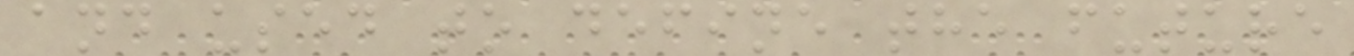and used to define the future
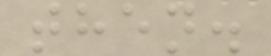then.
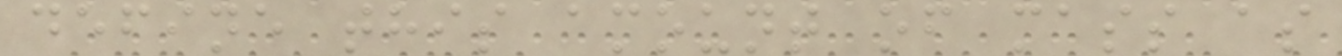define this amount of mass as
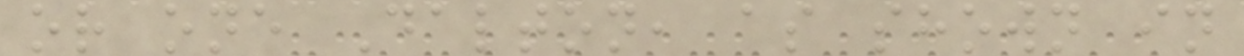or one Dalton, as shown in
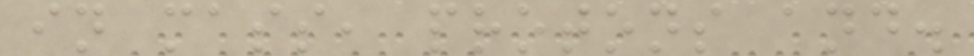in mass, protons and.
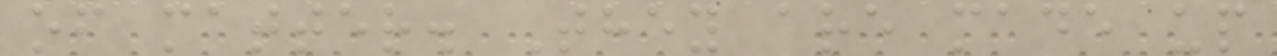of matter. They are made up
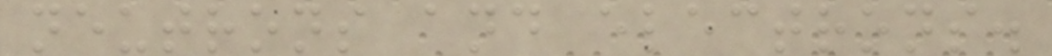neutrons and electrons.
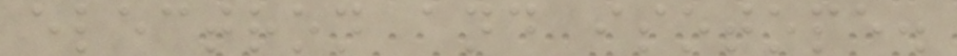electron and isotope.
